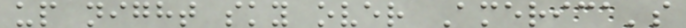up night sky over America's
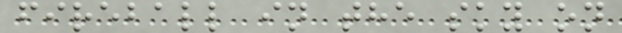fireball in the sky on
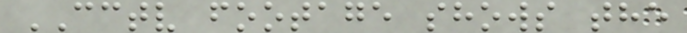CCTV footage shows the
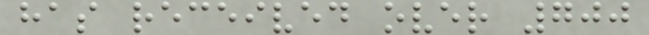has received over 700
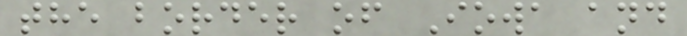the border of Iowa and
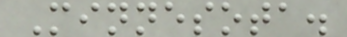Minnesota.
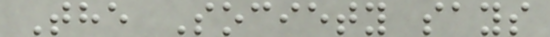The Society says
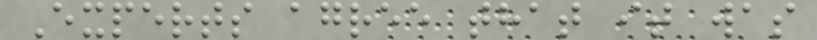Experts agree that it was
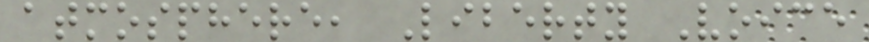atmosphere, Liberty Voice
